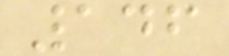146
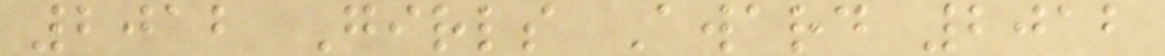2012 Girls Award 2012
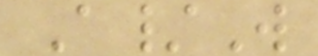A/W
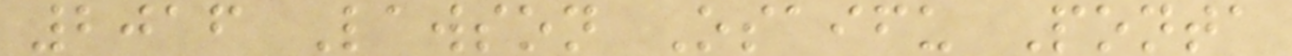2016 Lawson Osaifu Ponta
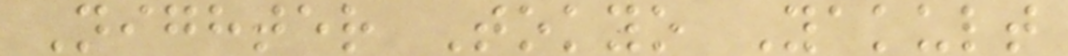Nighter Tokyo Yakult
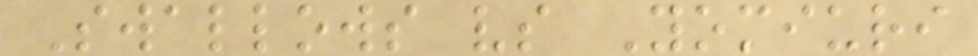Swallows vs Yomiuri
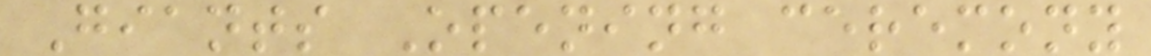Giants Opening ceremony
